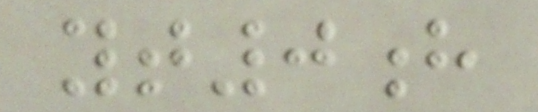yt0h
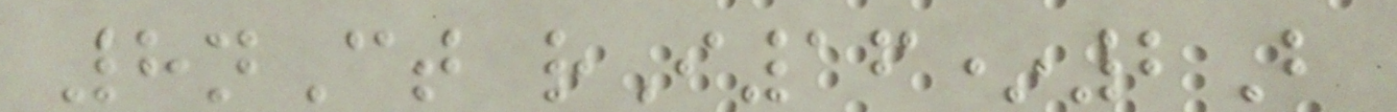8nCt rI16*2B
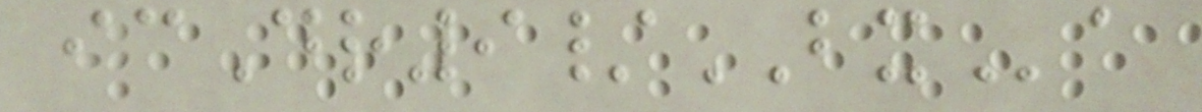icDr9/BXa
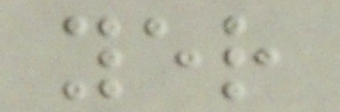yer
